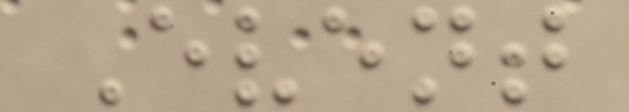Event
